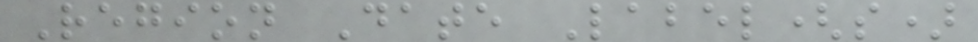Region Date Label(s)
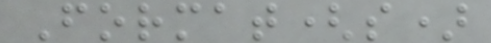Format(s)
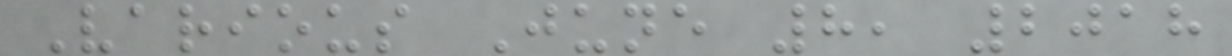Various June 8, 2018
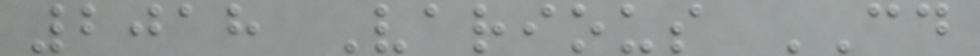2018 Various CD
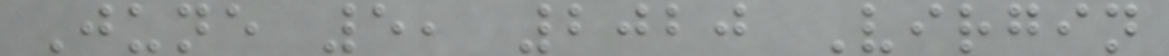June 5, 2020 Virgin
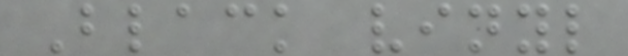Black vinyl
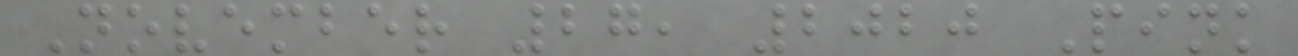November 27, 2020 Pink
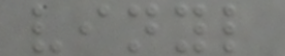vinyl
